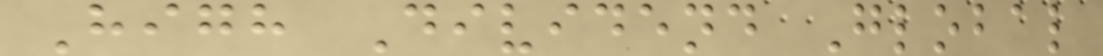High Dividend Global
